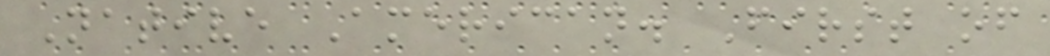Native American. First of
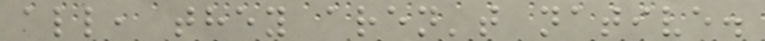all, they aren't native.
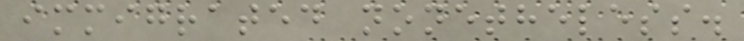immigrated nonetheless.
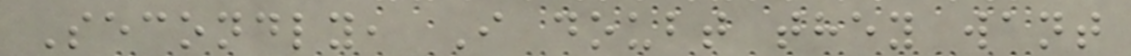Secondly, I doubt they want
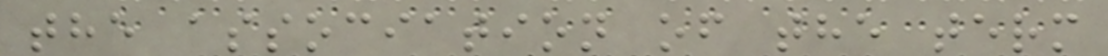the association of the term
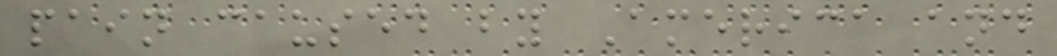pain caused by America and
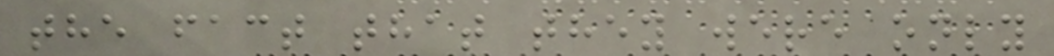the fact that they were only
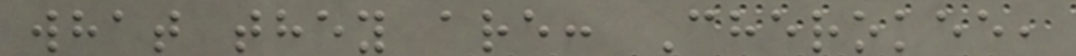what they are: Cherokee,
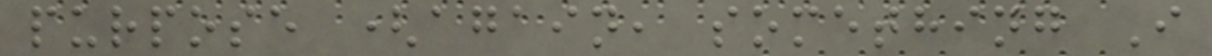purpose (again, something I
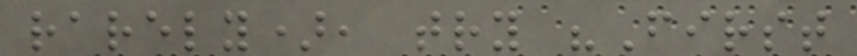rarely), try "First
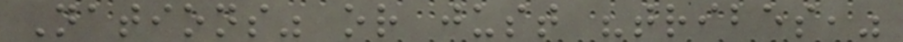Nations" or just "tribes,"
